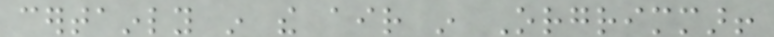certainly in the air in Orgrimmar!
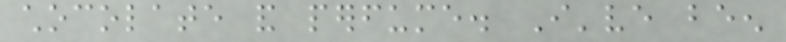chocolate and perfume. I've been
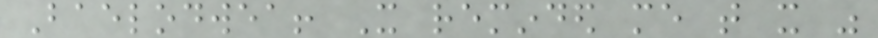Baelodwea! It reminded me that it was
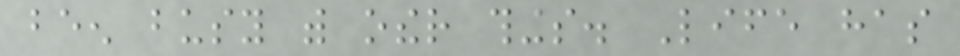been busy with other things. Life has
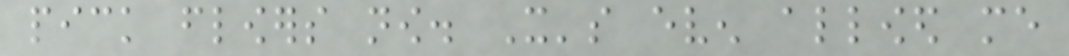pick flowers now. It's even allowed me
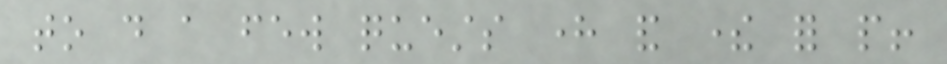to do a few quests here and there for people!
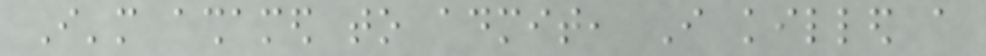I'm ashamed to admit, I killed a
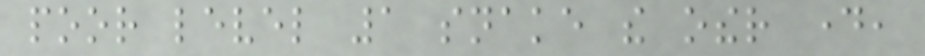poor level 1 snake the other day,
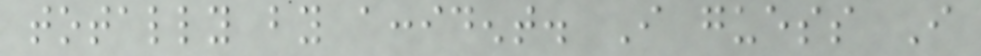totally by accident. I guess I
